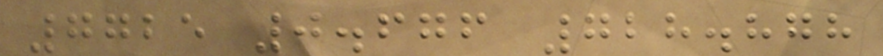7725 0.676 728.878
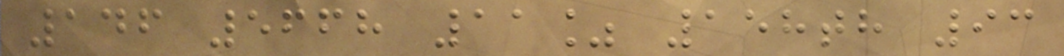146 5668 11% 158th 93
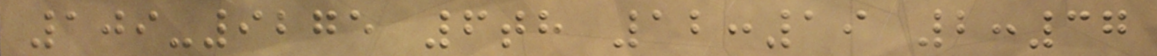109-9275 6th 12:19 2:37
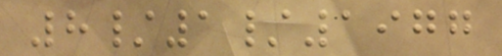8/1/1977
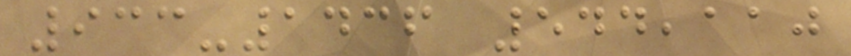933-1436 544,110
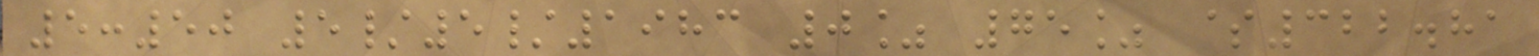5:50 5/5/1983 0% 75% $322.81
